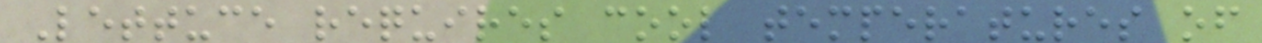Lettuce requires cool temperatures of
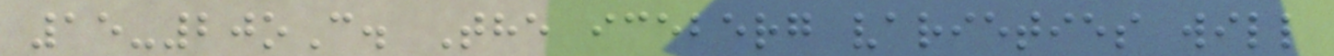15-20oC. The iceberg varieties will
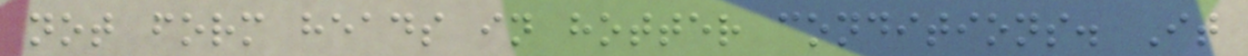not form heads in hotter conditions. It
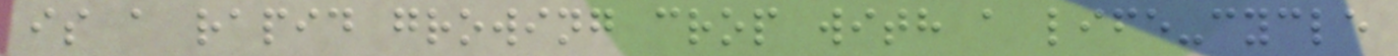is a rapid growing crop with a life-cycle
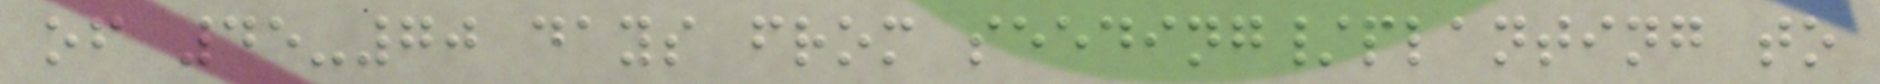of 45-70 days from seeding/planting to
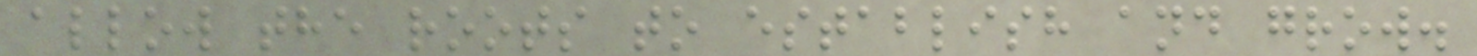allow the roots to establish and grow.
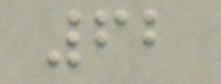62
